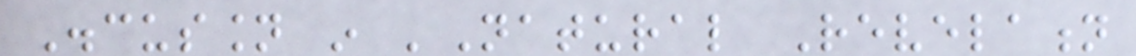Discussion in 'Natural Revelation
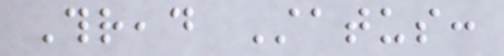Thread Status:
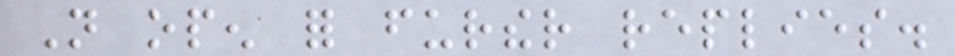Not open for further replies.
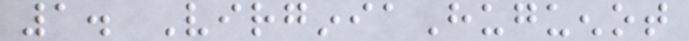1. VirginiaHuguenot
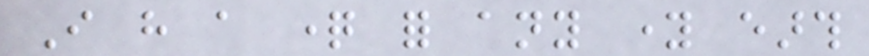I have a question for any young earth
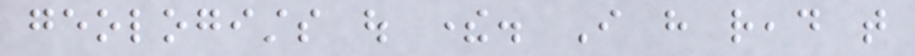geologists out there. I have read that
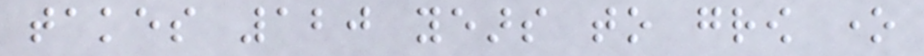takes 120 years to grow one
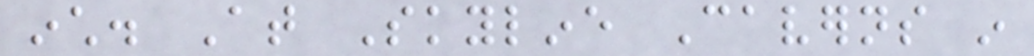inch. At Skyline Caverns in
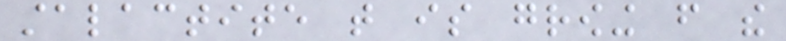stalactite that is growing from the
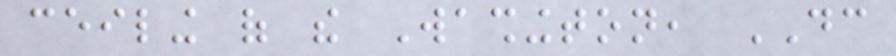ceiling of the Washington, DC
